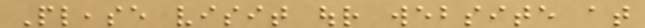Please visit our website at
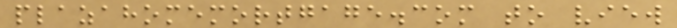plazahomemortgage.com to view
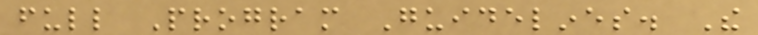full Program Guidelines. The
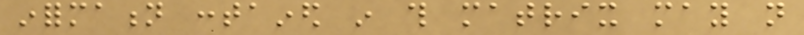information contained in this matrix may not
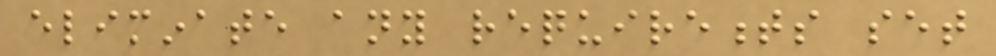eliminate any requirements set
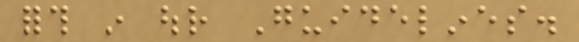forth in our Guidelines.
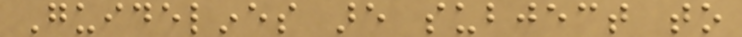Guidelines are subject to
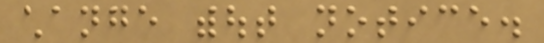change without notice.
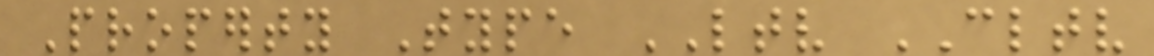Property Type LTV CLTV
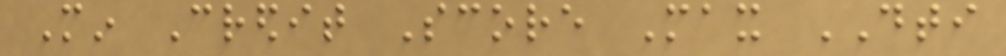Min Credit Score Max DTI
